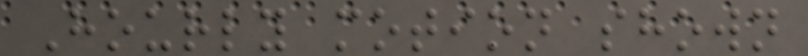Hourly motion shown
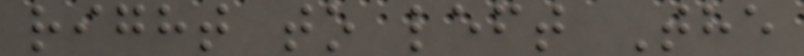right to left The
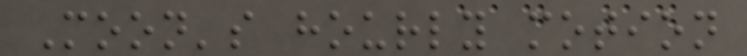Moon's hourly motion
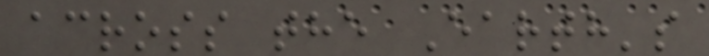across the Earth's
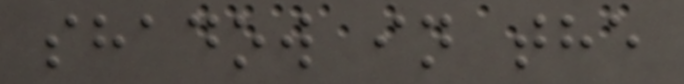shadow in the
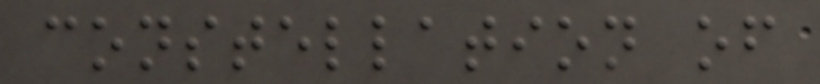constellation of
